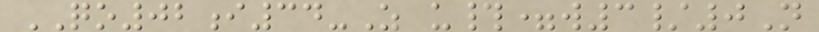QO02i34-Z u#=w3/0N
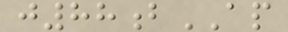j88bAP
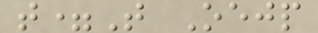t=T Oejp
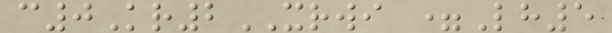c0Kr2XRWI =Lh5
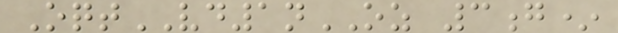OqtVD1nOZ 3g*
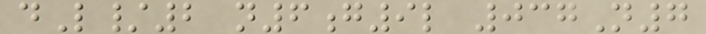dL/2 n6g9l 037N7
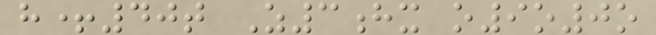h+40t Z3hx o9o0o
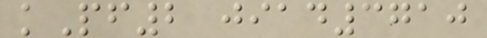kPf2 jiad3710
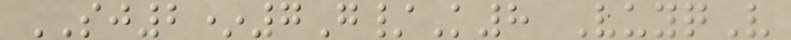SJ2*7G/K8 VuyqV
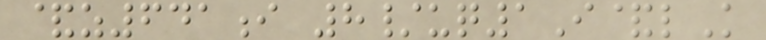&z641i 8/uq1I&lK
